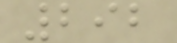292
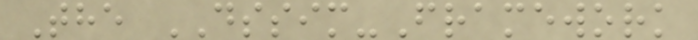The DSSIM-Framework
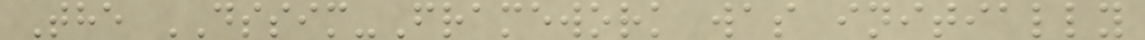The DSSIM-Framework was initially
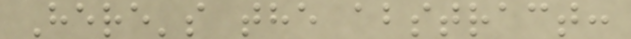Here's the abstract:
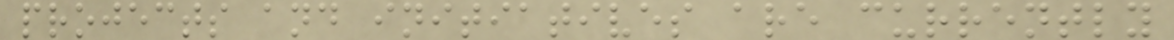projects and initiatives are currently
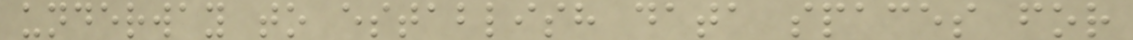underway to establish data spaces for
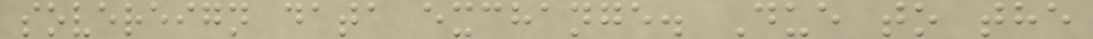sovereign data exchange. Due to the
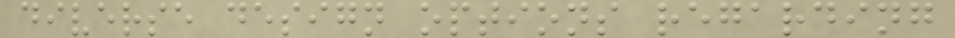diverse design options regarding
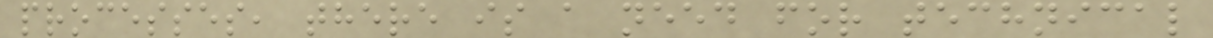processes, there is a need for technical
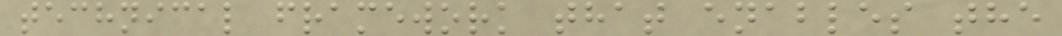technical framework that enables the
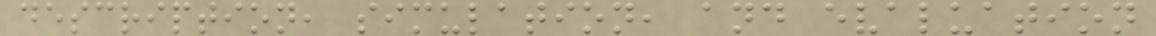description, simulation, and evaluation
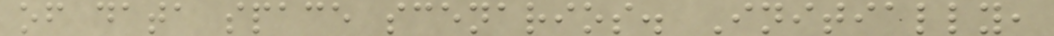of data space scenarios. Initially,
